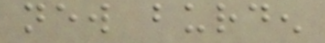new burden
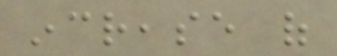increase of
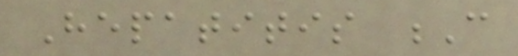Hepatitis C
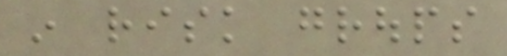in risk groups
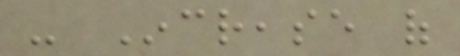- Increase of
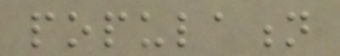population
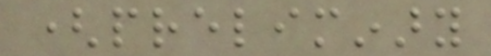(preliminary
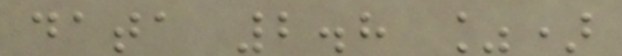data 2.8 %)
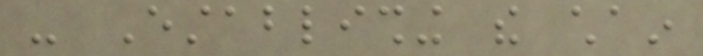- Establishing the chain
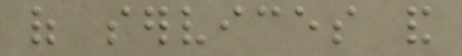of services and
